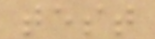test
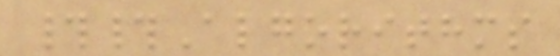##Algorithms
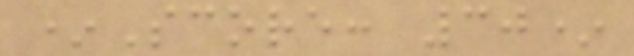*Score: 30*
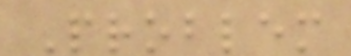Problem
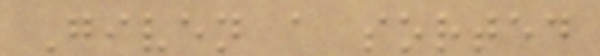Given a sorted
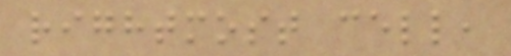rightmost cell,
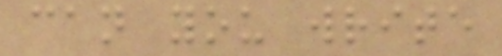can you write
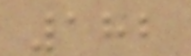182
